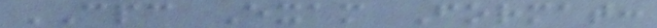CPC Exam Format:
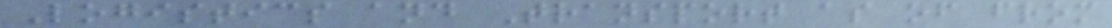Logistics and Transport as of from
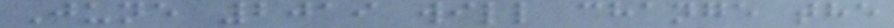June 2019 will change the
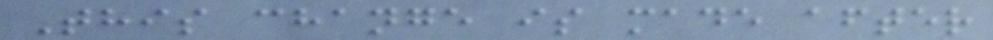This change is made after
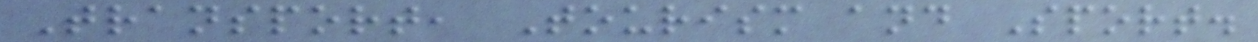Transport, Tourism and Sport.
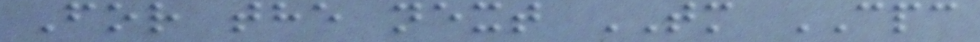For the next TM CPC
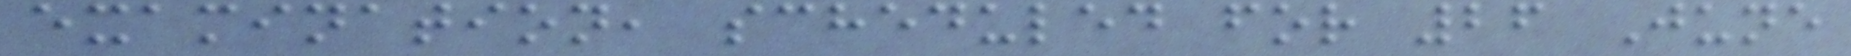examination, scheduled for 26 June
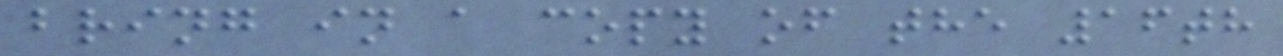bring in a copy of the 16th
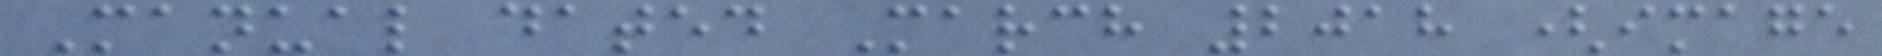Manual dated March 2018 (image
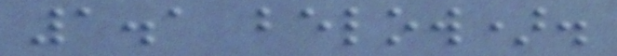1.1 below).
